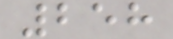258
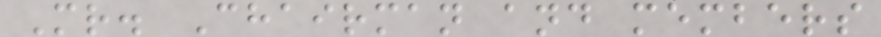Mr. Chairman and members
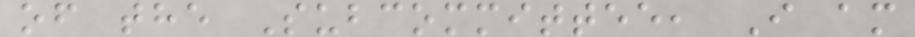of the Subcommittee, I am
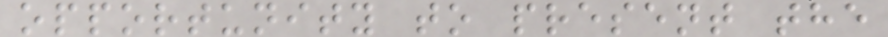opportunity to present the
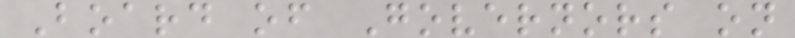Board of Governors on
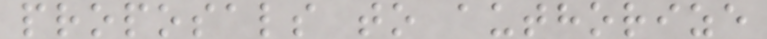proposals to authorize
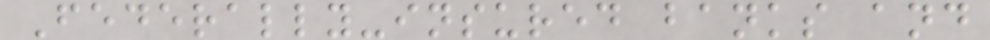Federally-insured banks and
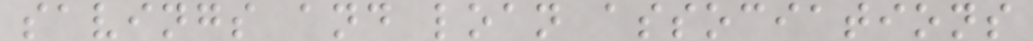savings and loan associations
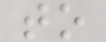to
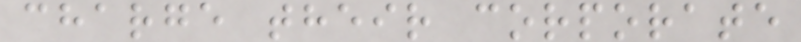charge their corporate
